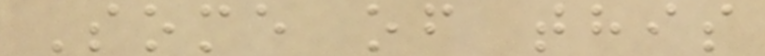Some of this
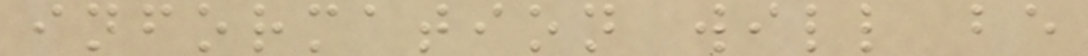information will be
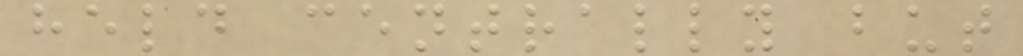held centrally but
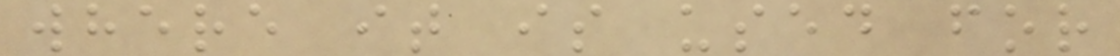where it is used for
